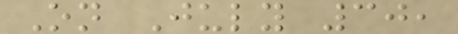On July 30,
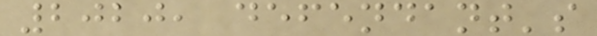2020, defendant's
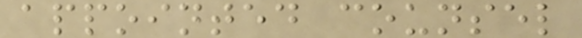appointed counsel
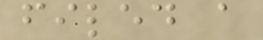filed a
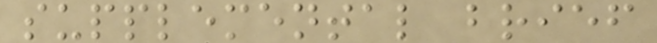supplemental brief
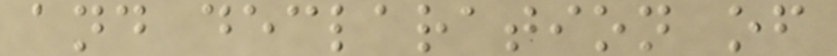and declaration of
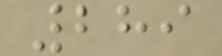289
